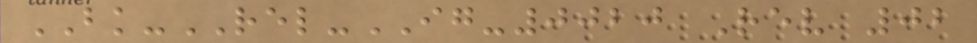BK-REL-IG-0020 Rev 02
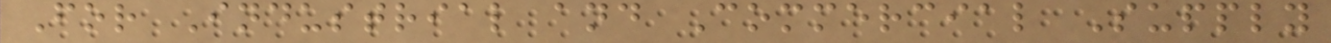For Industrial and Commercial Supply
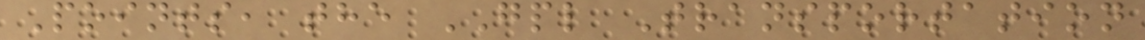Points, the GPL Transportation
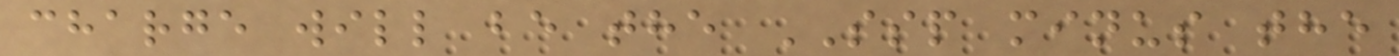charge will be the SSP minus the
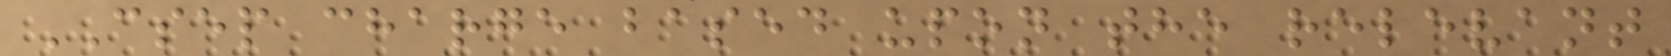CSEP charge based upon the relevant
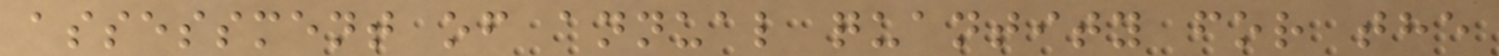assessment of annual quantity for the
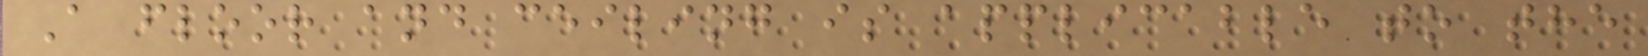A floor and ceiling is applicable to the
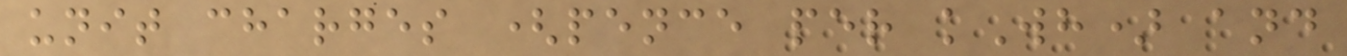unit charges (pence per kWh) and
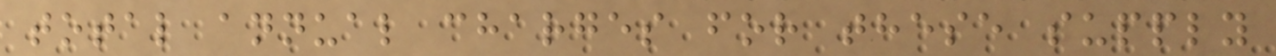total annual charges for these supply
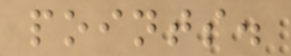points.
